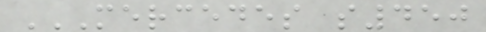MERCEDES S450
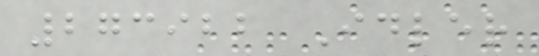273922 Idler
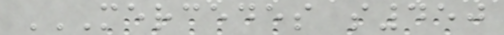MERCEDES S450
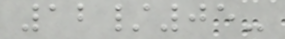12/05-
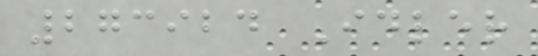273924 Idler
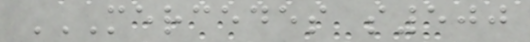MERCEDES S500
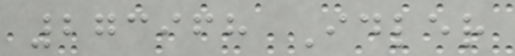273968 Idler
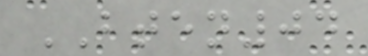BTEN04
